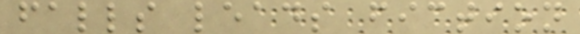falls leads fiction
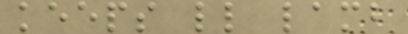keeps ll lamb
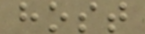host
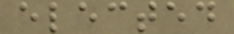elected
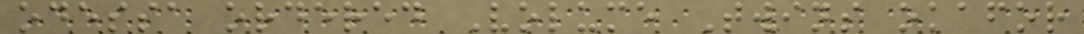odessa ordered Volume Twins okafor
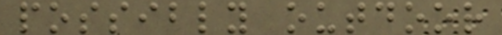possibly outdoor
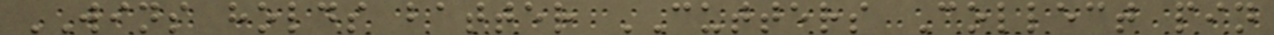WINS holds batter CUTTERS Collect pin
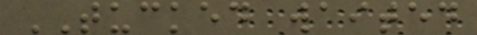TUCKED waited
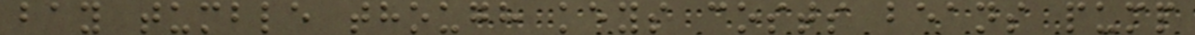bay tumble though keys costs beans pump
